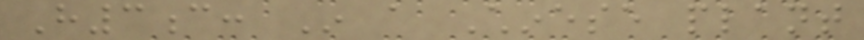H3c: In a Chinese plant
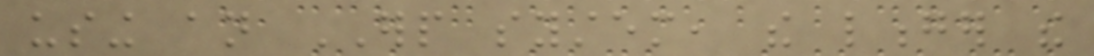using an ERP system, the longer the
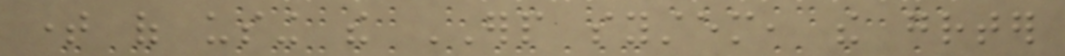time of using the ERP system, the greater
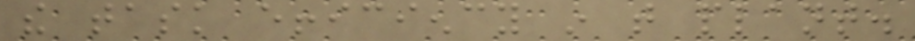the task efficiency in that plant.
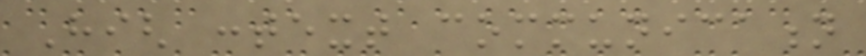High context communication
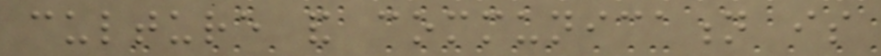culture and communication is
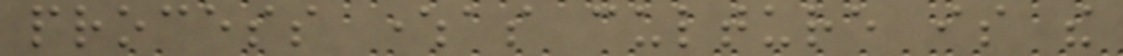process whereas culture is the
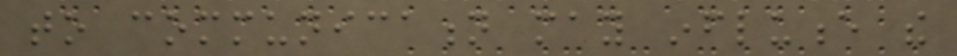to communication may influence the
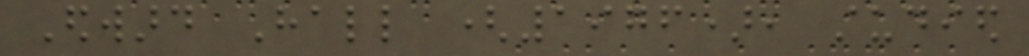Edward Hall (1976), studied
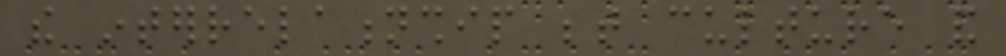the interrelationship between culture and
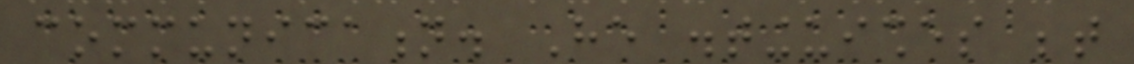communication. He distinguishes between
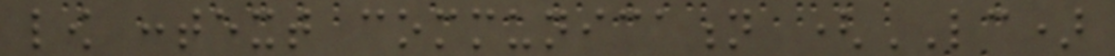low context communication (LC)
